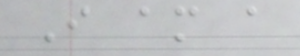I am a
